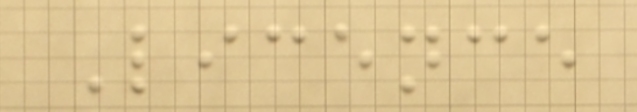Licence
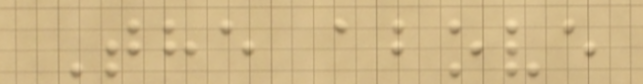The above
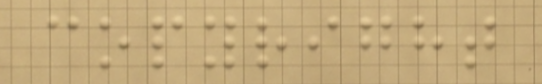copyright
